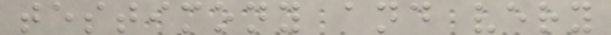testimony and very
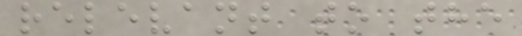relevant to the
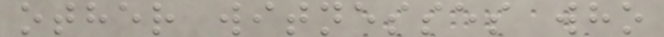other witnesses who
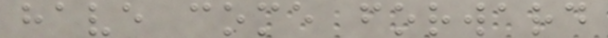have come forward
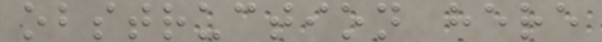obstruction here
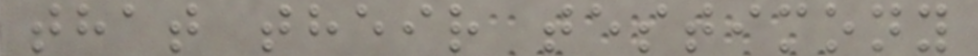that their testimony
